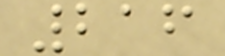216
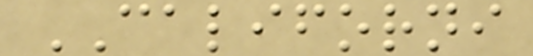CALIFORNI
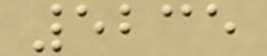5235
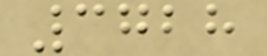3728
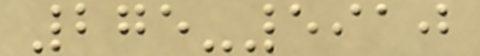275-5910
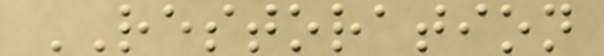RESTORATION
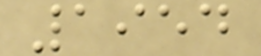1954
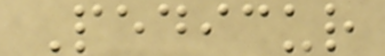Pedicur
